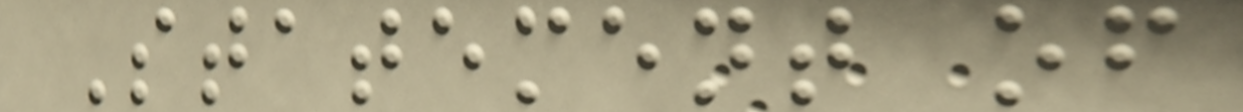Statement of
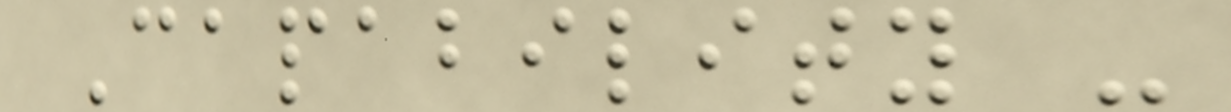Capability -
